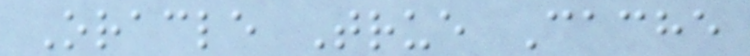Oracle True Cache
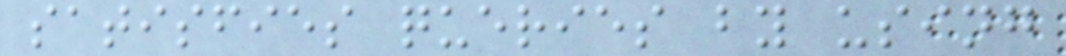satisfies queries by using
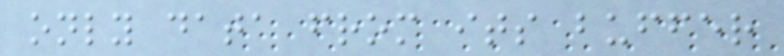only data from its buffer
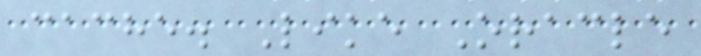cache. Like Oracle
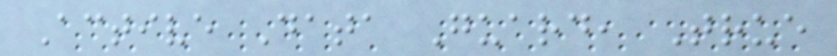Active Data Guard, True
